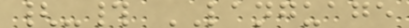{-# LANGUAGE
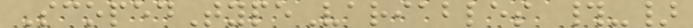ScopedTypeVariables #-}
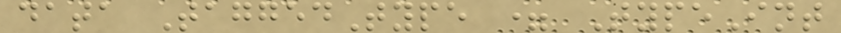data TaggedType = TypeInt
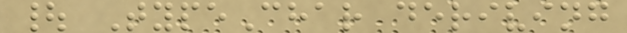| TypeChar deriving
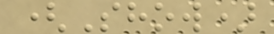(Show)
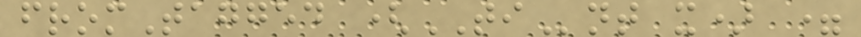fromTagged (TInt x) =
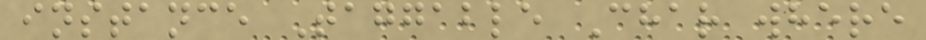instance Taggable Char where
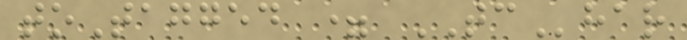toTagged = TChar
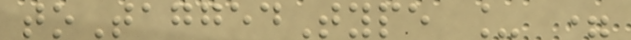toTaggedType _ =
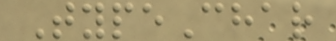TypeChar
